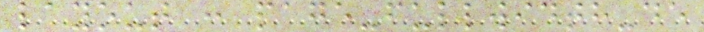layout : page-fullwidth-de
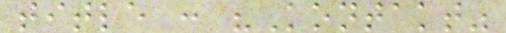title : "Kontakt"
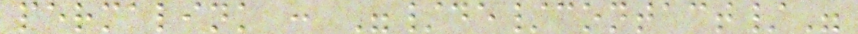permalink : "/de/contact/"
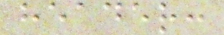header:
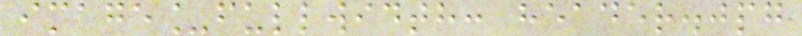image_fullwidth: header.jpg
